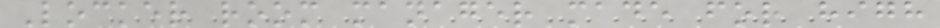Locker room manager made for high
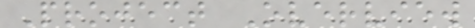Project Overview
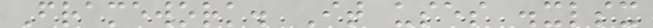Framework. It uses .xlsx
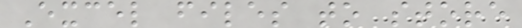Excel files to store
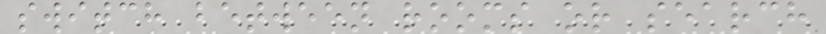switch between rooms or search
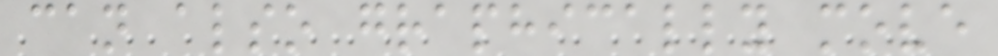can also graphically move
